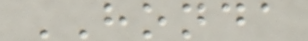HONDA
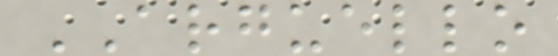ARGUELLO
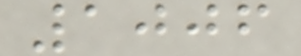1006
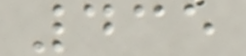435
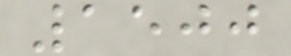1500
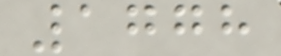1778
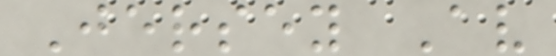Jersey Av
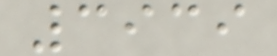3939
